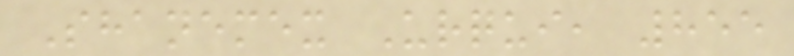Shanemex Urqui, 855
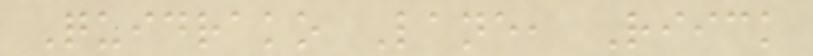Quidrako Lane, Riick
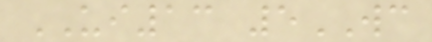UI13 5WC
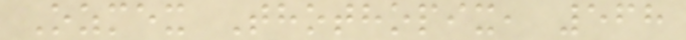Ozmex Thothopix, 568
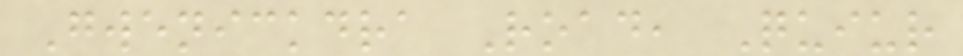Gwenickdra Road, Quiur
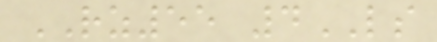RZ55 4LS
